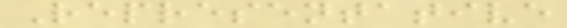Representative
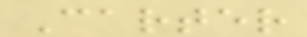Carter
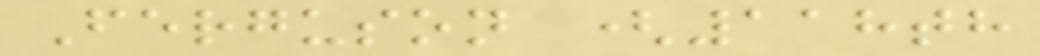Ferguson (118th
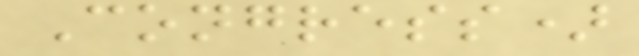Congress)
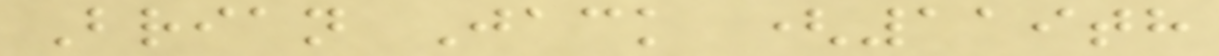Brian Jack (119th
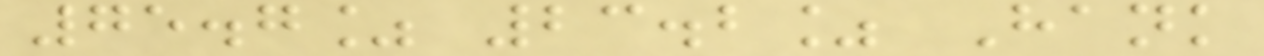75.7% 23.2% Hank
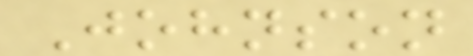Johnson
